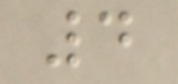4
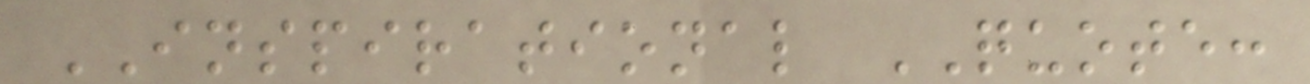INSPIRATIONAL QUOTE:
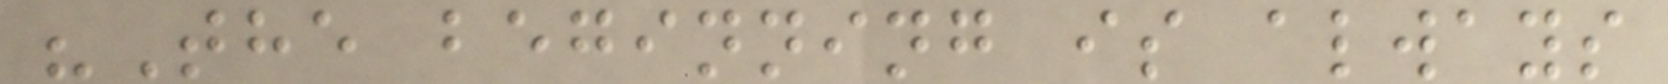"The beginning is always
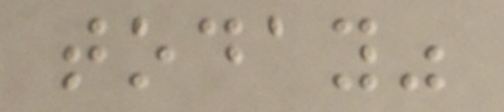today"
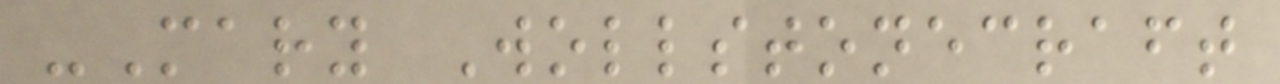-Mary Wollstonecraft
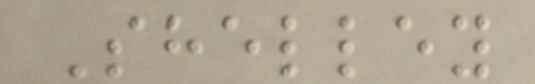Shelley
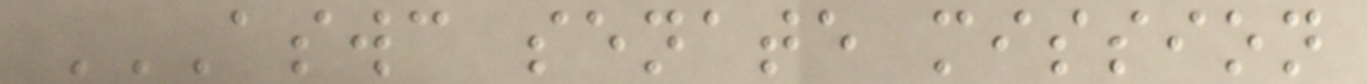ASWC SENATE MISSION
